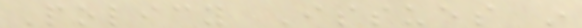Policy Issues in
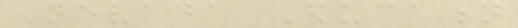Nevada Education
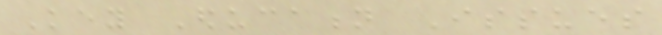Key Education Issues
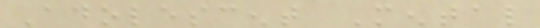Adolescent Mental
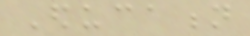Education
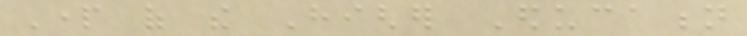Part of the Higher Education
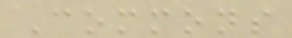Commons
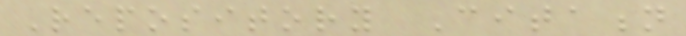Repository Citation
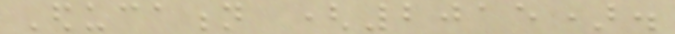Education (2015).
